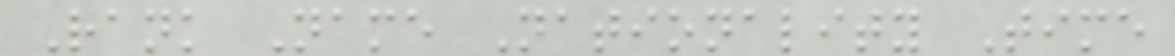Rank Name Nationality Time
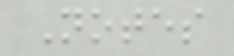Notes
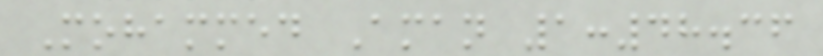Mohammed Aman 1:48.36
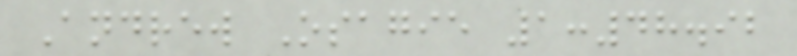Andrew Osagie 1:48.92
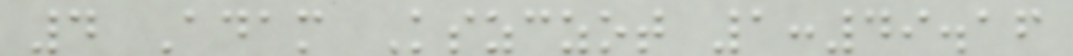4 Adam Kszczot 1:49.16
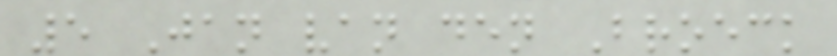5 Jan van den Broeck
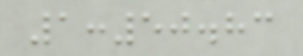1:50.83
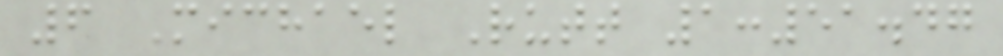6 Michael Rutt 1:51.47
